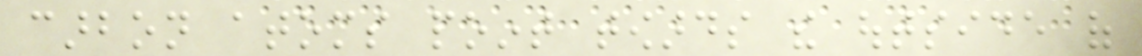carbon atoms point towards the outside of
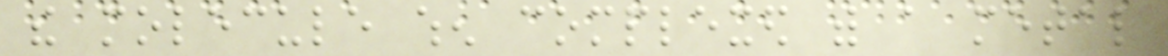the molecule when complexed with a metal
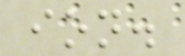ion.
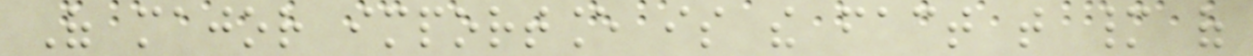Of major importance is the fact that many of
